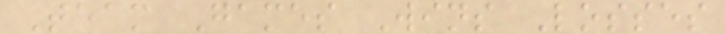Team Games Wins Losses
